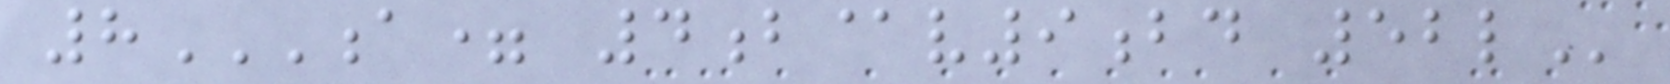8A= 4B@V9BD 52L
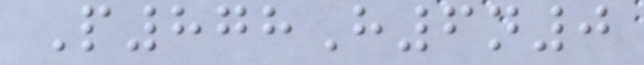P878H6n0
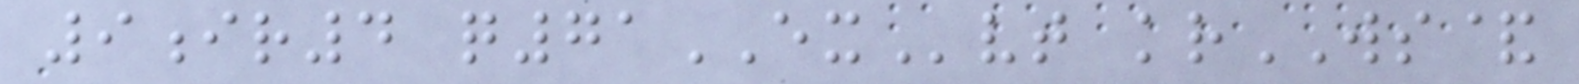9ir4 q71EXvt krWS&
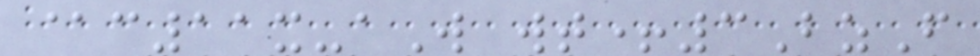@c11x-aW wt+3BzF
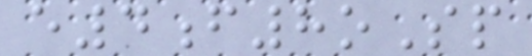e4f8oSp
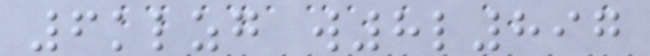6klzg w8l897
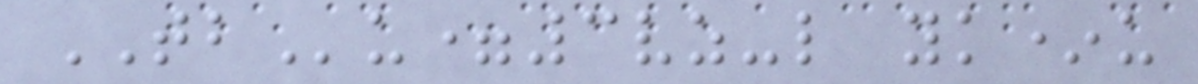TBu=3vz-l yk*u
